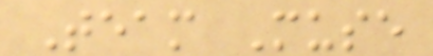Team Muse
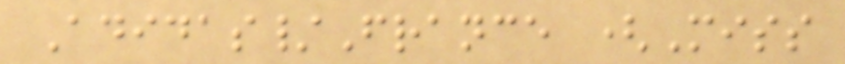Adidas/France (Miss
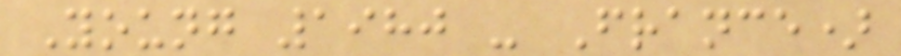Young 1980 - France)
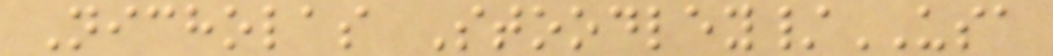Nicholas Stoodley/USA
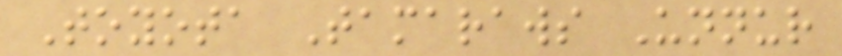Toyota Tamaraws Unnur
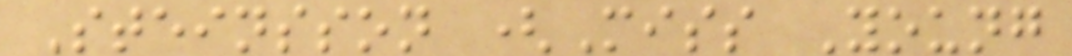Steinsson (Miss Young
